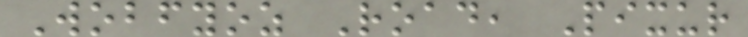Wobfyoz Road, Pixur
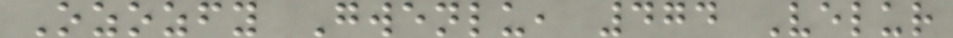Ozozfy Gwenlu, 474 Velur
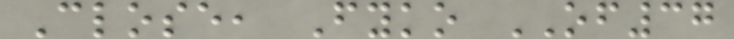Close, Fyko OF37
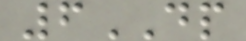6DP
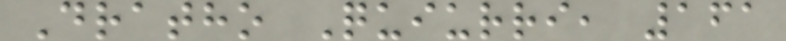Dratho Quiurri, 161
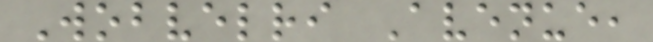Wobvelri Avenue,
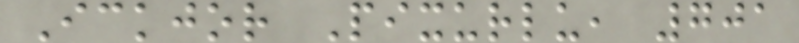Ickjor Pixurlu, 701
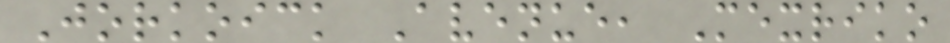Jorkoick Avenue, Mexriko
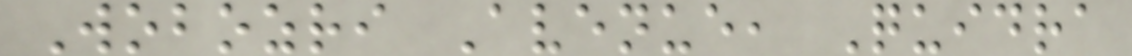Wobozri Avenue, Quidra
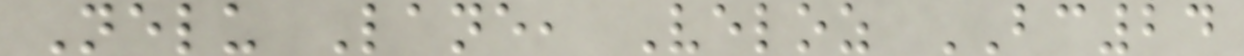Nelu Lane, Veloz BC24
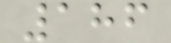186
